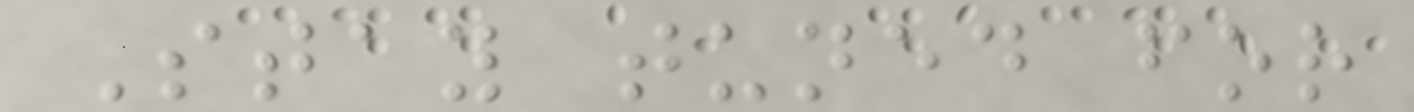Stay tuned for
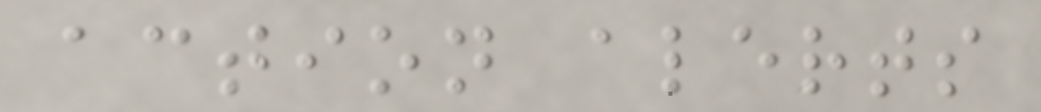action alerts
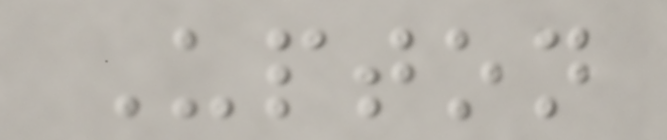Upton
